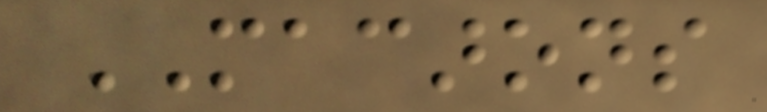MACARONS
